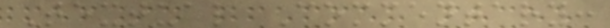Textual Commentary:
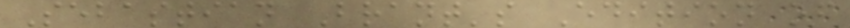Sebastian Brant's Edition of
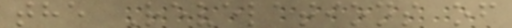the Revelations of
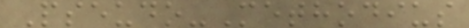Pseudo-Methodius
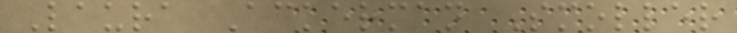Laura Ackerman Smoller
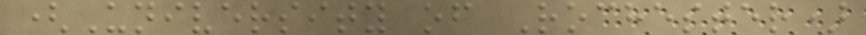(University of Rochester)
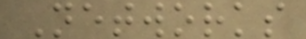Networks
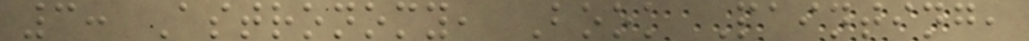3: Astronomy, Book Painting,
